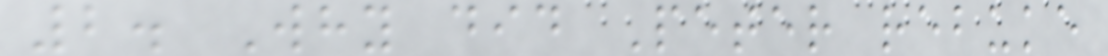2. Why did Peter rebuke
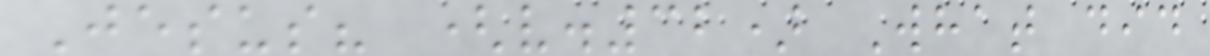Jesus? (v.32) What did
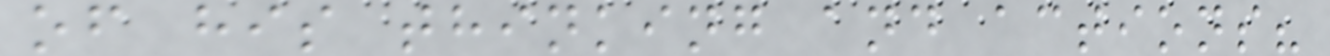of his thinking and actions?
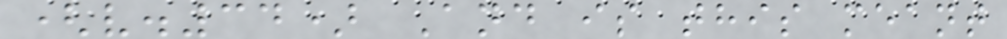(v.34) And is this meant
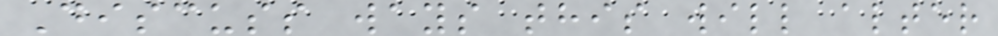Discuss ways this will alter
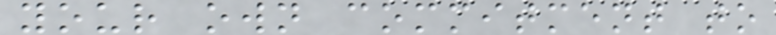your own commitment to
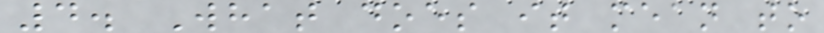4. What does it mean to
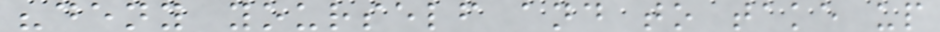"deny yourself and to take up
